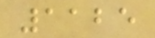1125
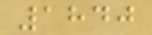1840
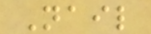Nail
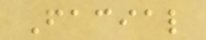Facial
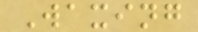Waxing
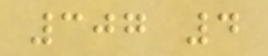307 4
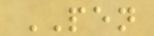PEN
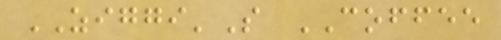ZIGGI'S COFFEE
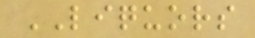LIQUORS
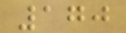170
